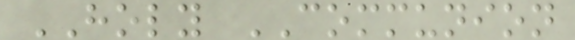HOLY COMMUNION
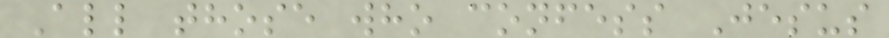All those who confess Jesus
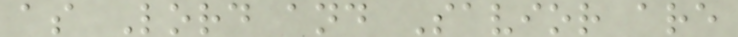as Lord and Savior are
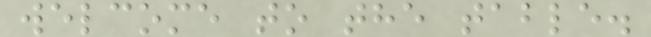welcome to the table.
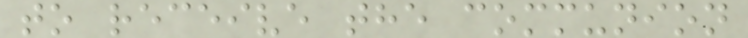to receive the communion
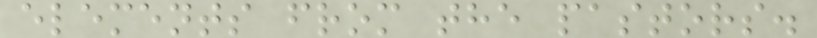elements from the pastors.
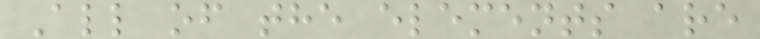All of the elements are
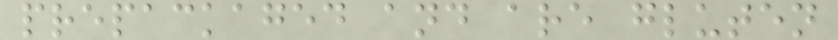prepackaged and are gluten
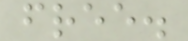free.
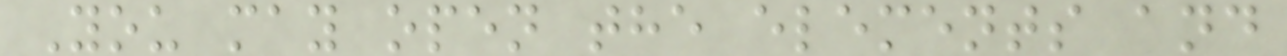You may open the elements and
